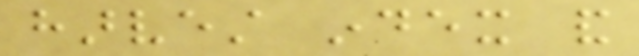harvest index and
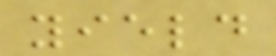yield
